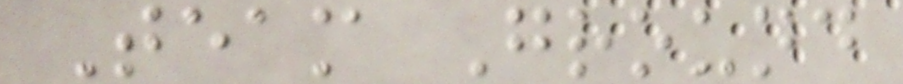Team Ground
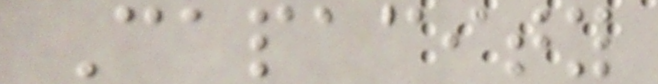Capacity
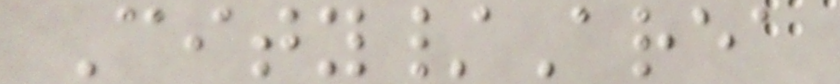City/Area
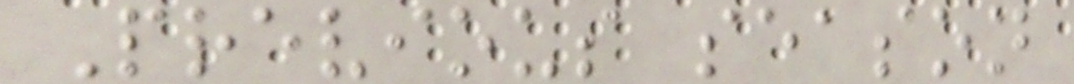Previous season
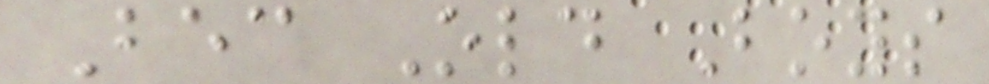Bec Old Boys
